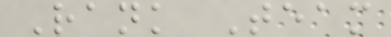Rank Team
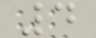4
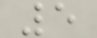5
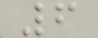6
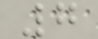7
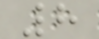8
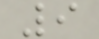9
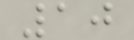10
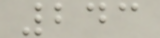243
